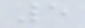5
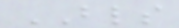BLS
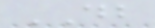DB
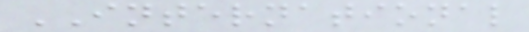INTERNATIONAL
